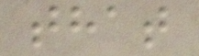that
